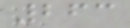263
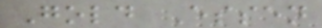Gold Essen
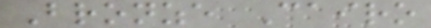Bronze Cairo
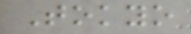Tokyo
